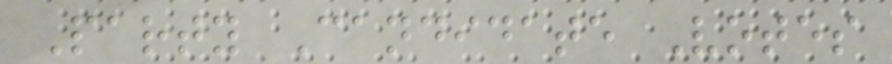Party Candidate Votes
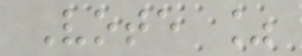Vote %
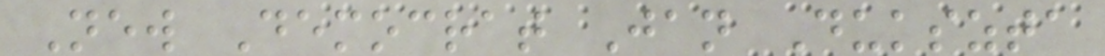New Democrat Jan Dukszta
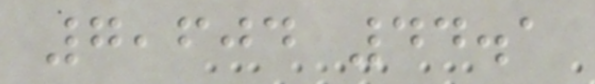7,604 44.1
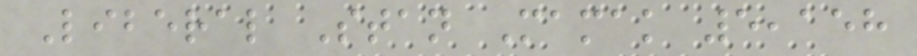Liberal Stan Mamak 5,158
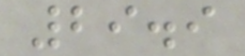29.9
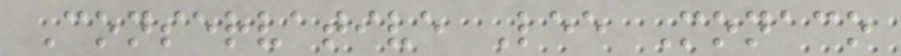Conservative Lee Monaco
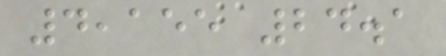4,155 24.1
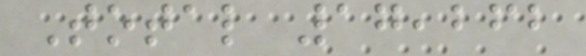Total 17,262
